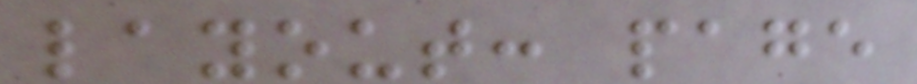layout: page
